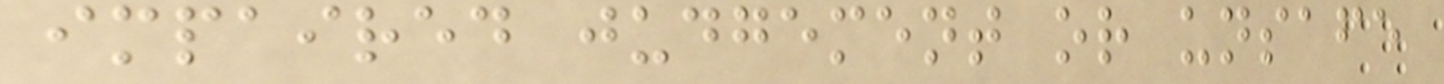impaired judgement or unsafe
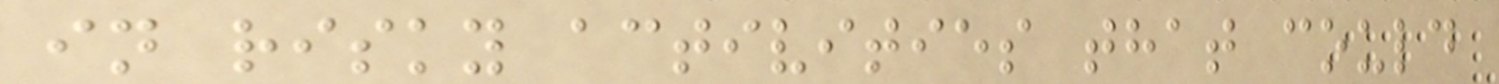in risky activities that could
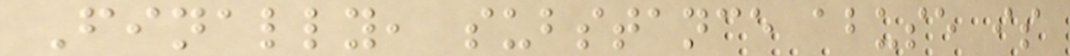Finally, substance abuse is
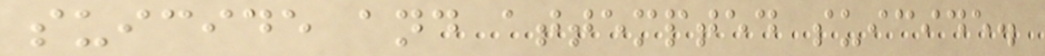suicide and attempted suicide.
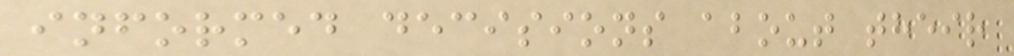informed decisions about their
